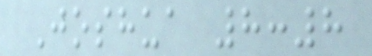Joshua 8:8
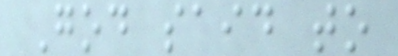God said to
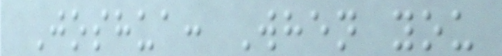Joshua: When you
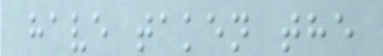have taken the
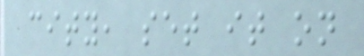city, set it on
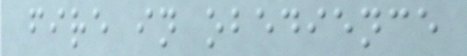fire in obedience
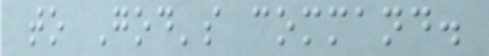to God's command.
